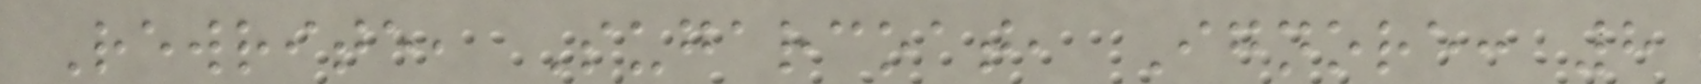Rewrite, Sugarcoat, Ignore: 8
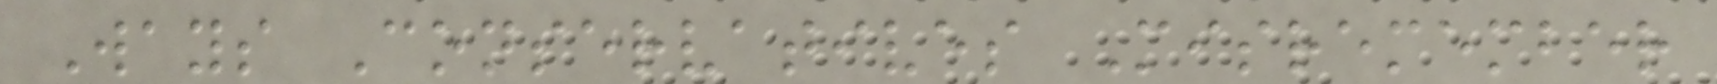Ways Conservatives Misremember
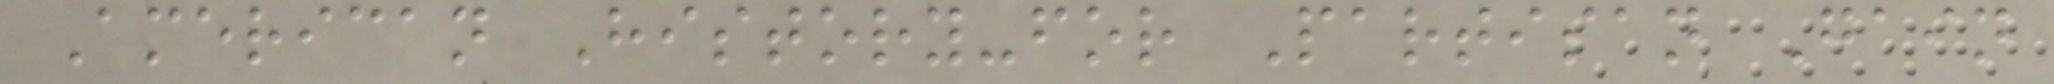American History-for Partisan Gain
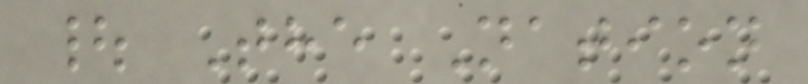| The Nation
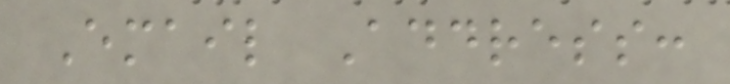Email Address:
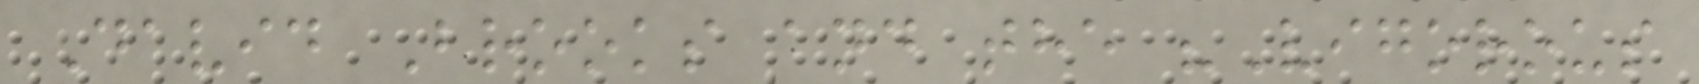David Brooks and the "Vigorous
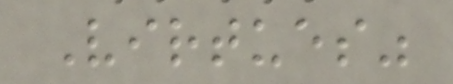Virtues"
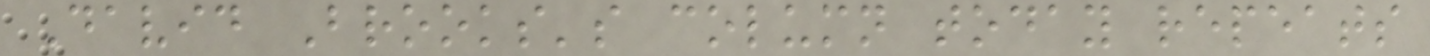David Brooks's column today repeats
